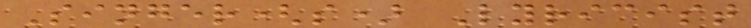Singer(s) Lyricist
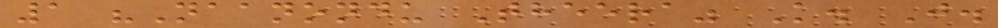1 "Naanondu Theera" K. J.
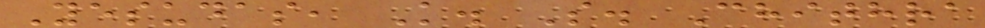Yesudas, K. S. Chithra
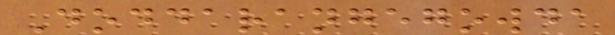Doddarangegowda
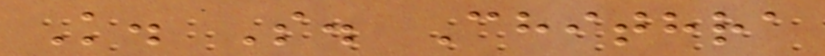K. S. Chithra
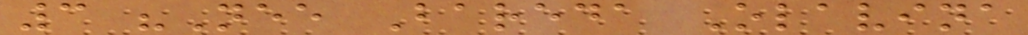3 "Nee Bareda Olavina
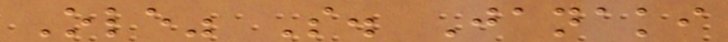Ole" S. Janaki
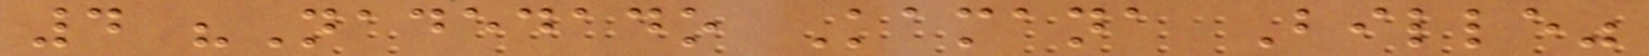4 "Nadedado Kamana Bille"
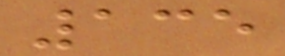135
